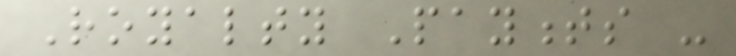Royalty Payments -
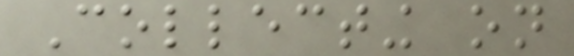Collecting on
